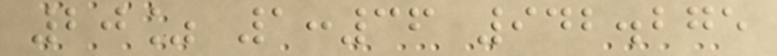20% 1:36 942.275
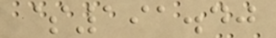$191.40
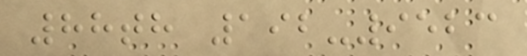88th 192-9523
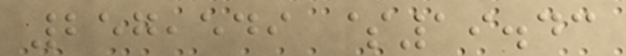257,549 $19.43
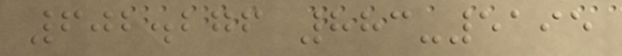602.276 883-5195
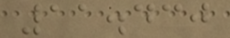11.430
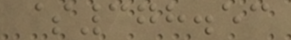$378.53
